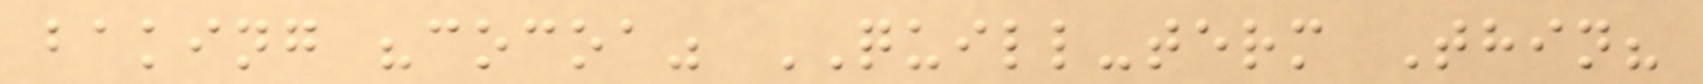baking "cocoa" QUILL-term Thin?
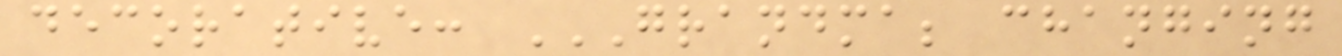decorative: GRANDMA; CHANGING
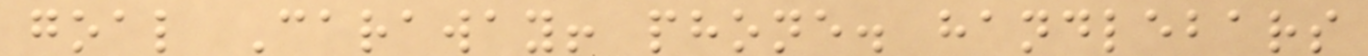goal Caraway! phone. handlebars
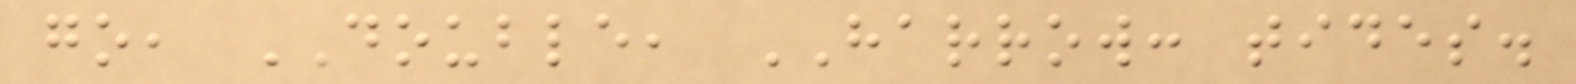go, DOUBLE, HARROW: tides.
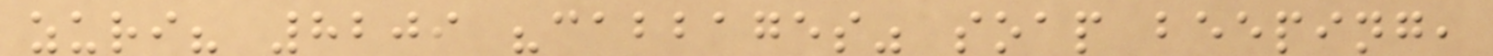zuri? 8209 "cabbages" soap beeping,
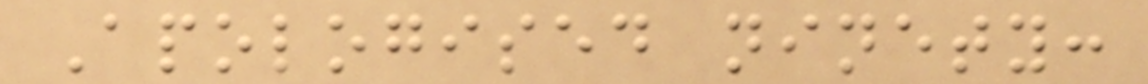Apologised ninety:
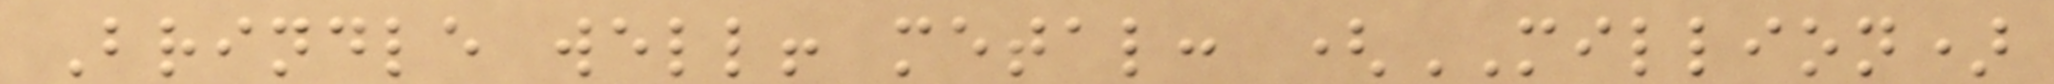Brindle well! metal: (MILLION)
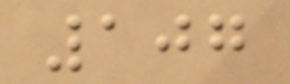107
